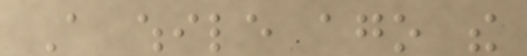A while ago the
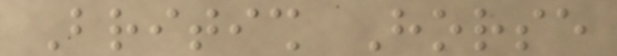British Horse
